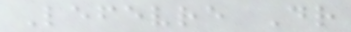Lefevre Dr
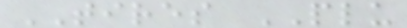TIRES PLU
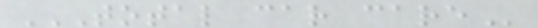TOTAL CAR CARE
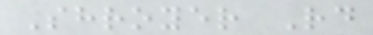Shroyer Rd
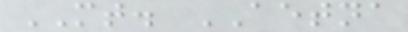MT. AETNA
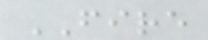FIRE
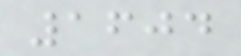1604
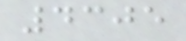4305
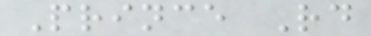Prince Rd
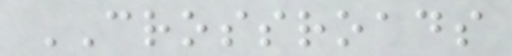CROSSROADS
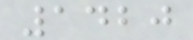1420
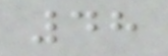48
